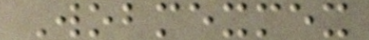Wobmexmex
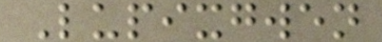Lupixgwen
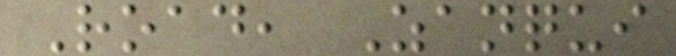Road, Zanqui
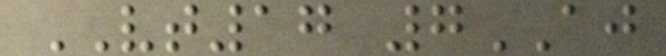VT17 7AJ
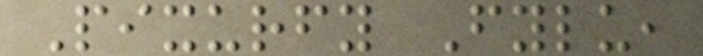Pixurfy Fylu,
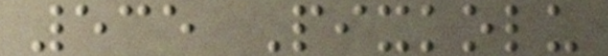535 Pixkolu
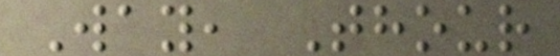Way, Thour
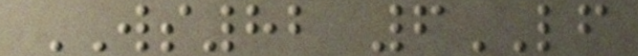WS82 6LF
